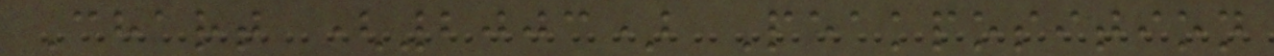Chart (2003) Peakposition
